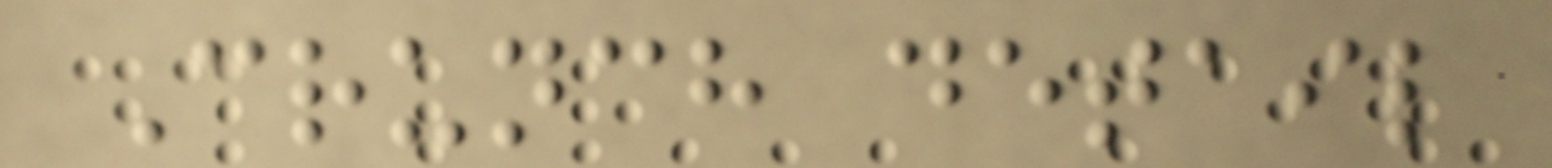Crunch detail
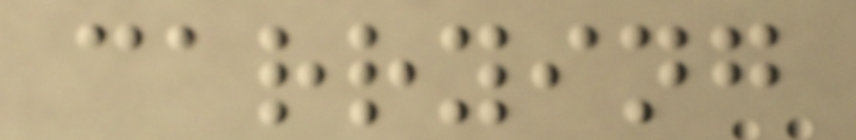carrying
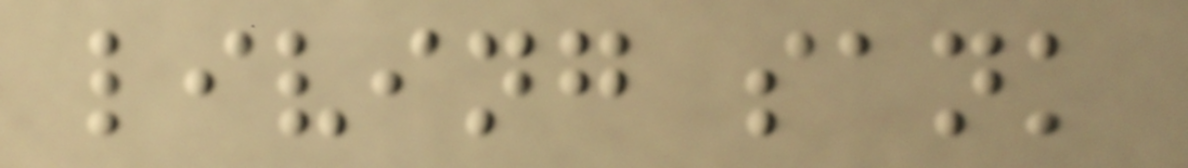living sank
